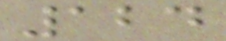124
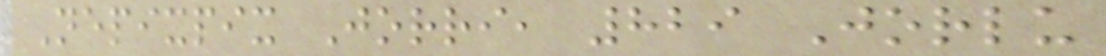Nepixpix Jorri, 829 Jorlu
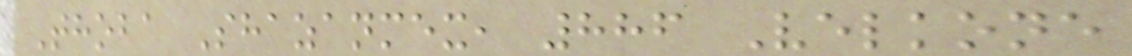Thoba Shazanmex, 886 Velkone
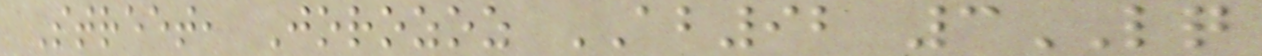Street, Jorozoz AB92 3LQ
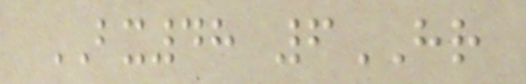BX48 6HR
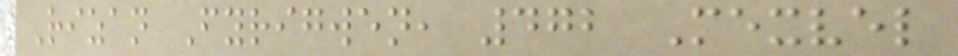Rizan Fyrigwen, 472 Mexvel
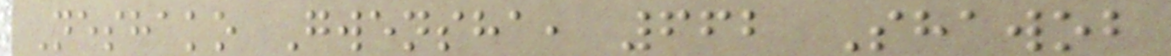Neshako Gwensha, 662 Shawob
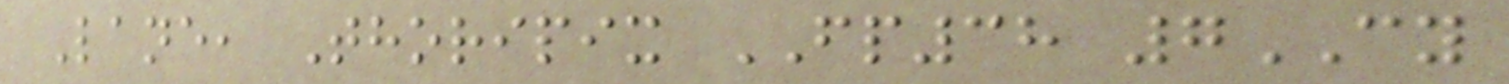Lane, Thoripix FP38 7CY
